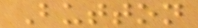Button
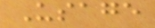Usage
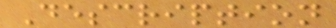Description
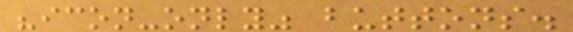"icon-only" buttons.
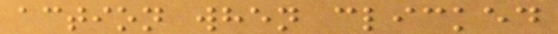action when clicked
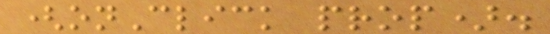(onClick prop).
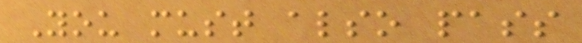You must also pass
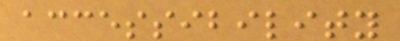accessibility
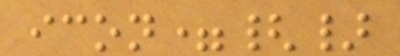icon={}
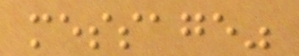message"
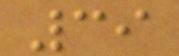39
